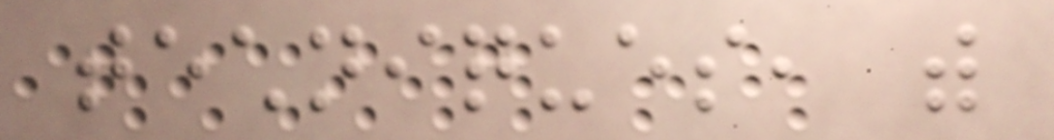techniques, with
